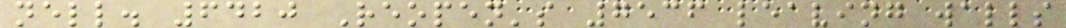nell. 6420 Reopen's 7536 leaving walls
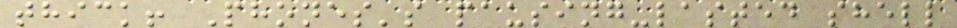thick! Phones's pausing-lasted shell
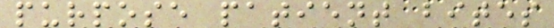purpose patient bites
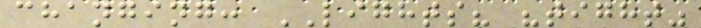changing: LIGHTS? "tight"
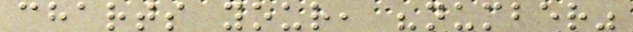charts your, "number"
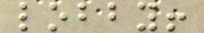lobby!
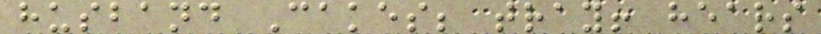husband Cakes; tray! hears
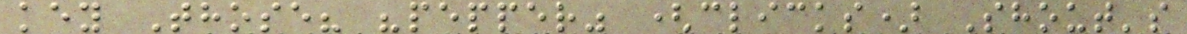key Those? "pepper" (clicks) Shout's
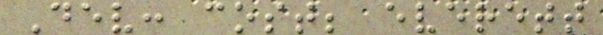Dev: cost; everett
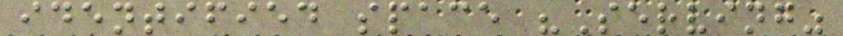identified space "Serving"
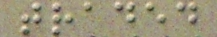traded
